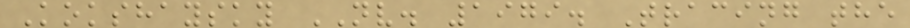Kokshaysky NV. 1979. Tracing the
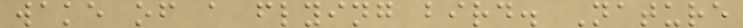wake of a flying bird. Nature
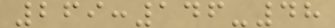269:146-48
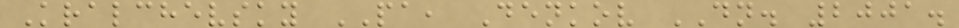Kralchevsky PA, Denkov DN. 2001.
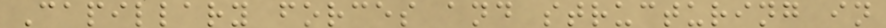Capillary forces and structuring in
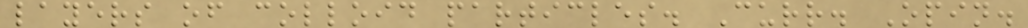layers of colloid particles. Curr. Opin.
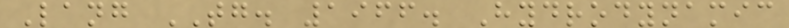Lang TG. 1966. Hydrodynamic
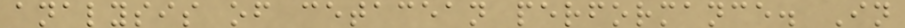analysis of cetacean performance. In
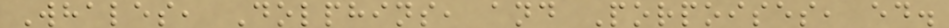Whales, Dolphins, and Porpoises, ed.
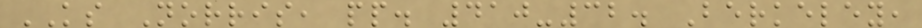KS Norris, pp. 410-32. Berkeley,
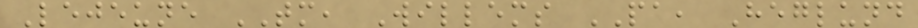Lejeune TM, Willems PA, Heglund
